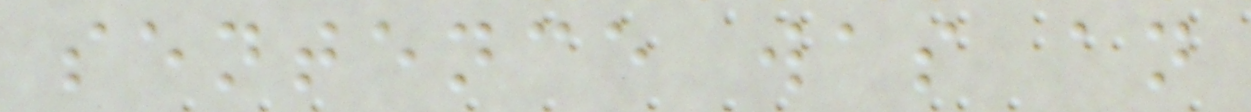sentence was an
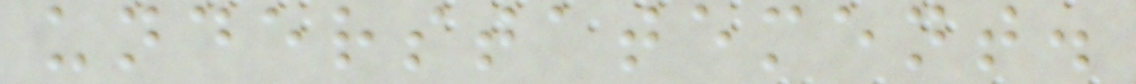understatement.
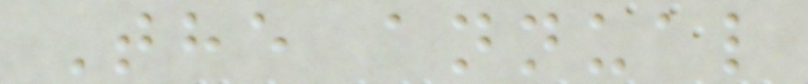The annual
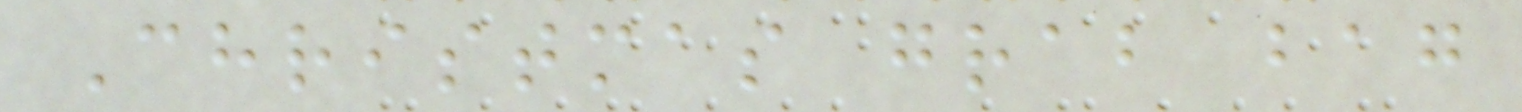Christmas grab bag
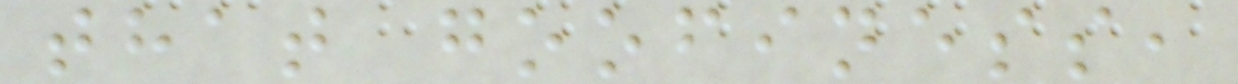that goofiness,
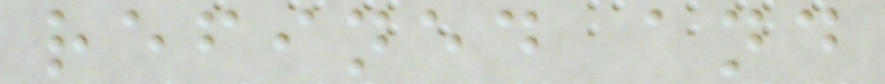refined and
